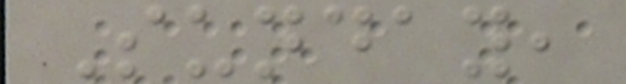Sunday,
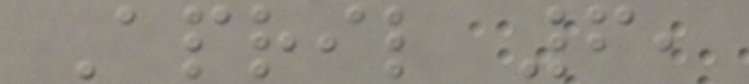April 6,
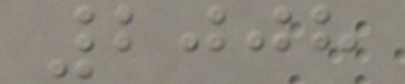2008
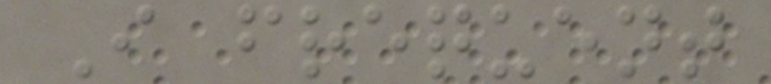I frequent
